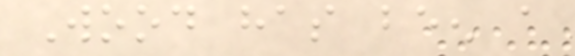Wood has been a
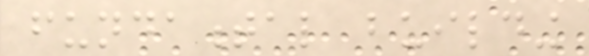fundamental building
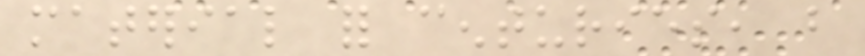material for centuries, but
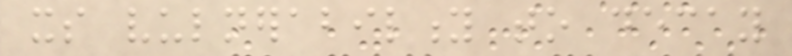its vulnerability to decay
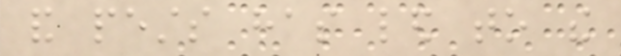and pests has led to the
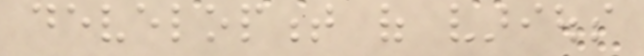development of various
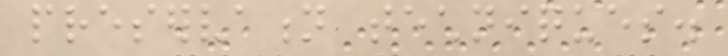preservation techniques.
